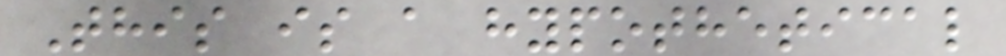This is a hypothetical
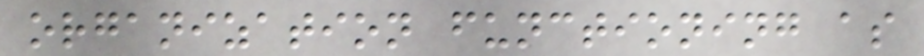organization functioning as
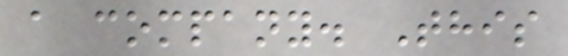a company. This
